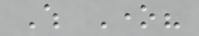Which One?
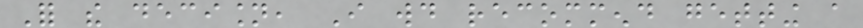For the decision, I would recommend getting a
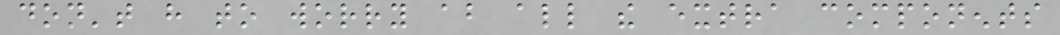don't have to worry about all the extra components
